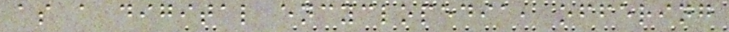as a digital encyclopedia, offering
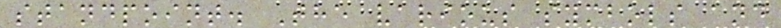standpoint. The various symbols and
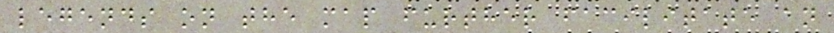legends on the map further facilitate an
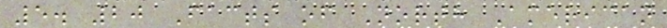5. 20 Facts of North American
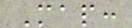Map:
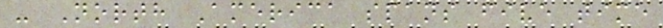- North America spans five time
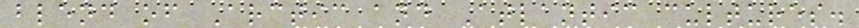blend of Arctic and Atlantic cultures.
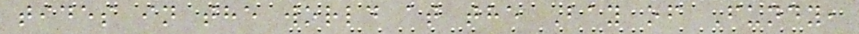tides in the world at the Bay of Fundy,
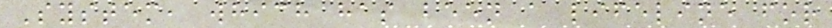System, which has been a lifeline for
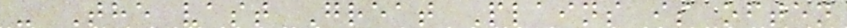- The vast Great Plains is often
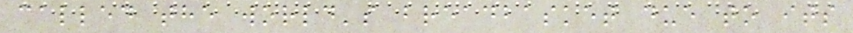called the world's breadbasket due to its
